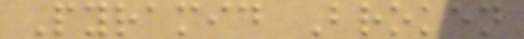Pyramid Broken
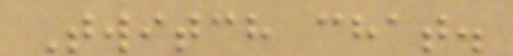Twitch chat.
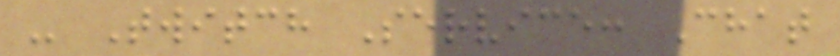- Twitch Service: Chat
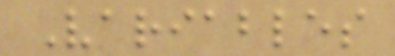Variables
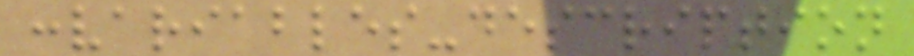:variables-description
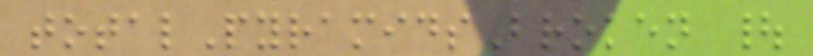totalPyramidsBroken |
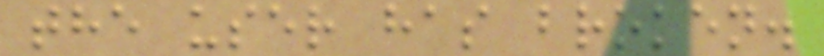the user has broken.
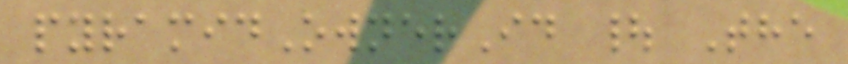pyramidOwnerId | The
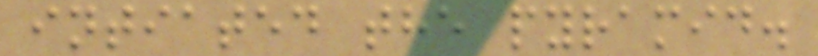intiated the pyramid.
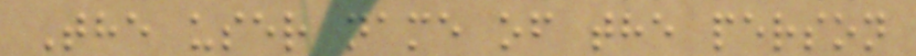The user name of the person
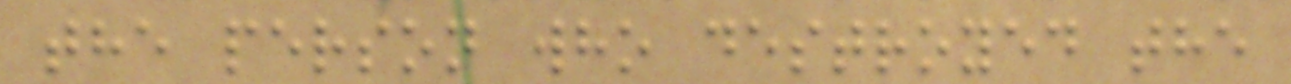the person who destroyed the
